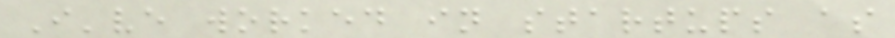I've worked in startups as
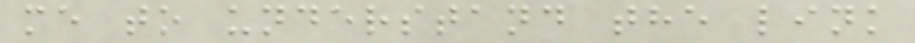me to understand the link
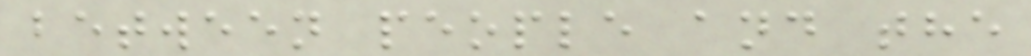between people and the
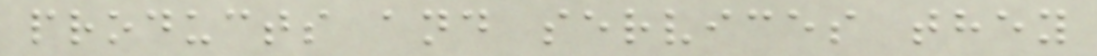products and services they
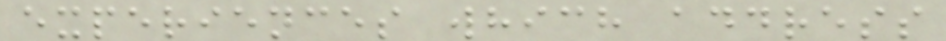experiences which address
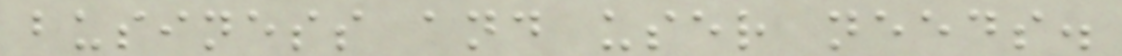business and user needs.
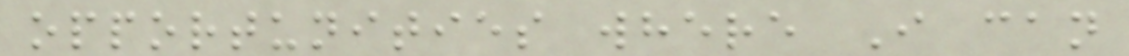opportunities where I can
